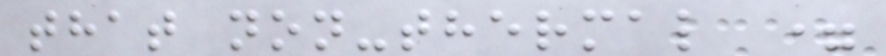that non-thermal =
